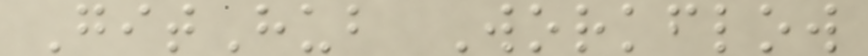GitHub Workflow
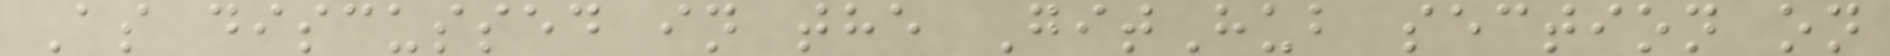As discussed in the GitHub section on
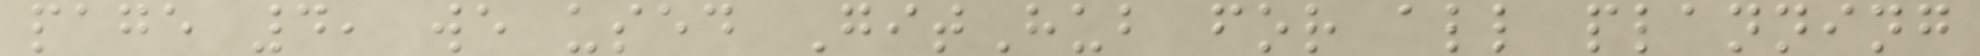page 4, we used GitHub for all planning
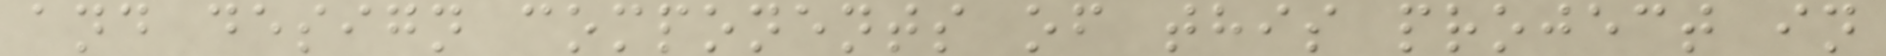and design components of this project in
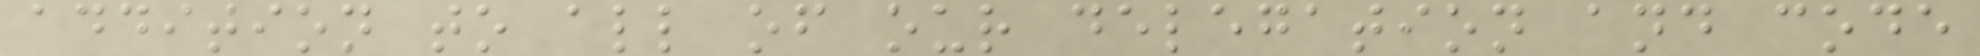addition to all of our delegation and code
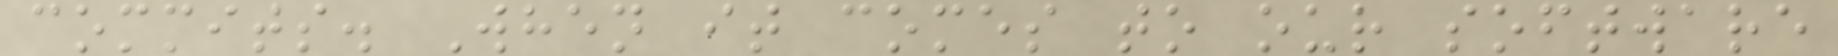commits. When it comes to our software
